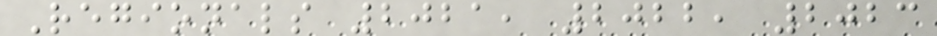Regionals 2021, 2022, 2023
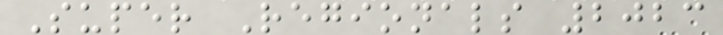Super Regionals 2023
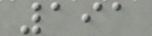191
